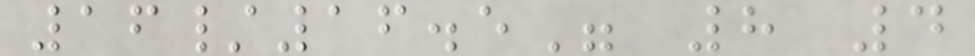16/16.5" 8 4
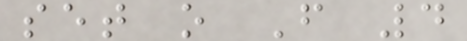set o F 4
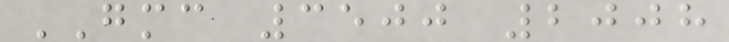GMC 3500 2008
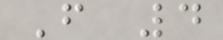F 4
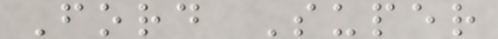Ford Super
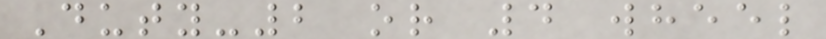Duty-2 or 4 wheel
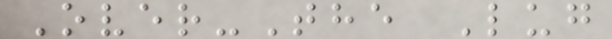Over-The Lug
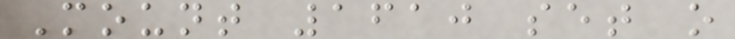Mount 1610 set o
